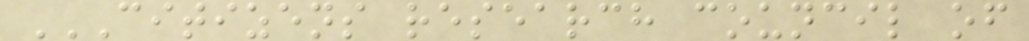CITIZENS RESEARCH COUNCIL OF
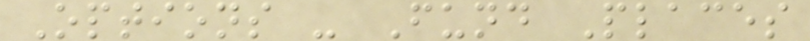Options - Fund Places
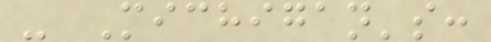- Michigan's:
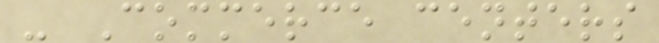- Commerce centers
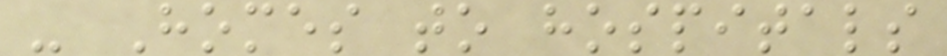- Homes to hospitals
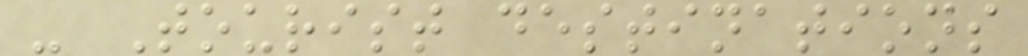- Tourist destinations
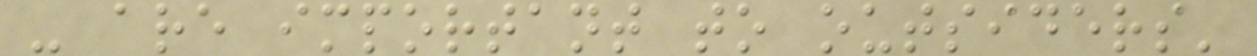- are important to outsiders'
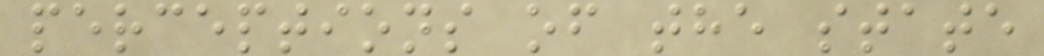perceptions of the state
